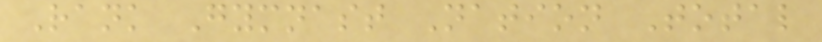Rank Gymnast Nation Total
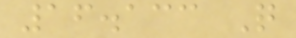16.133 Q
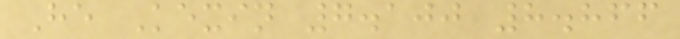He Kexin 7.100 8.866
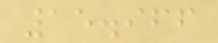15.966
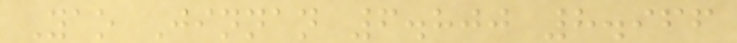Yao Jinnan 6.800 8.966
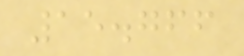15.766
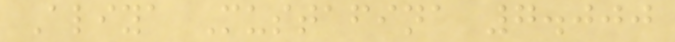Aliya Mustafina 7.000
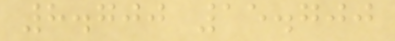8.700 15.700
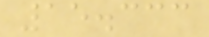15.333
